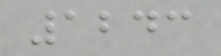1243
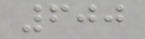600
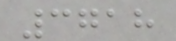3718
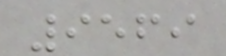9569
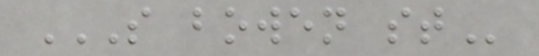S BOWEN ST
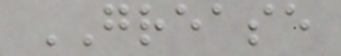GREASE
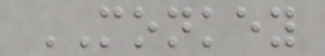MONKEY
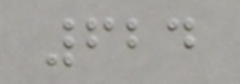624
